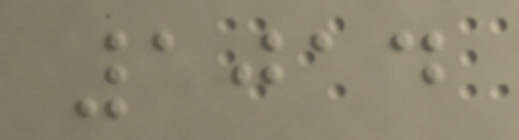1014
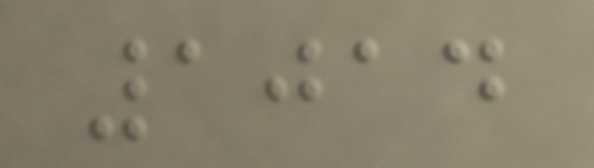1014
